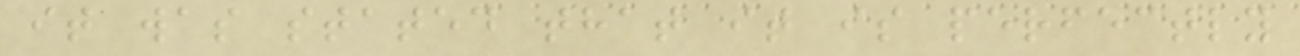it was stated that it is perfectly
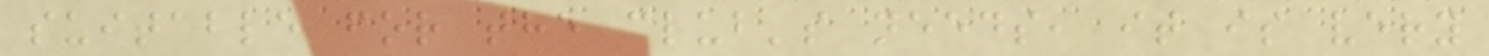suitable for the club's needs, it is very
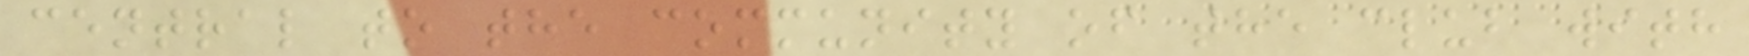central to the community of the club with
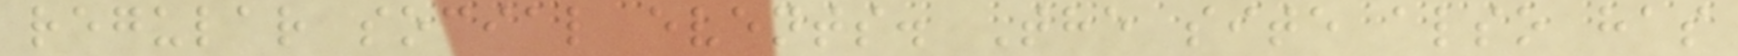regular social events. The site also has
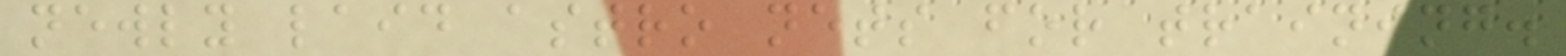newly laid astro nets for training.
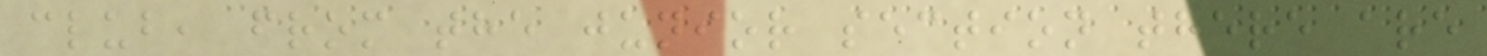club, from the junior section there are
